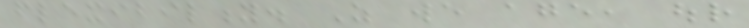flexibility. As we age, our
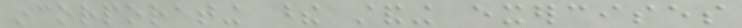incorporating these standing exercises
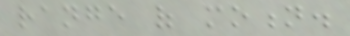range of motion.
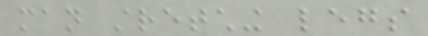man stretching legs
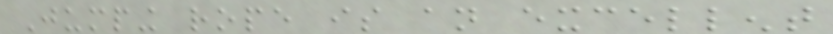Jumping rope is an excellent
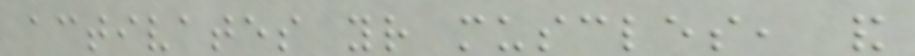activates your muscles, and
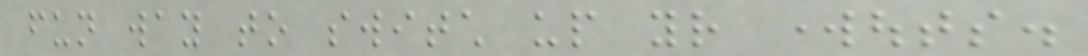fun way to switch up your workouts.
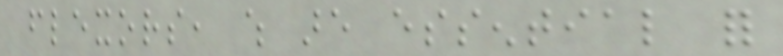flexors, which are essential for
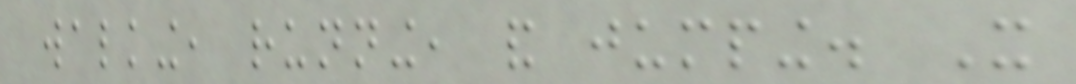walking, running, and jumping. It
